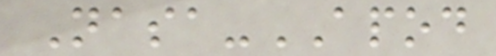Nasa-APOD
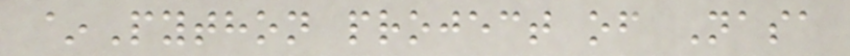~Python project of Nasa
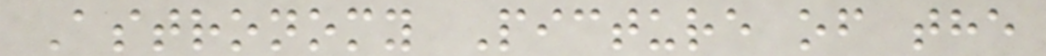Astronomy Picture of the
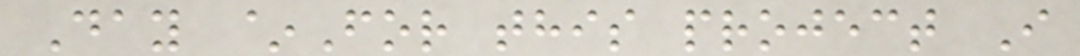Day ~For this project I
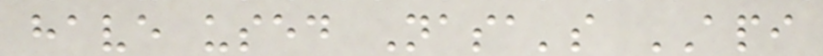have used Nasa's API
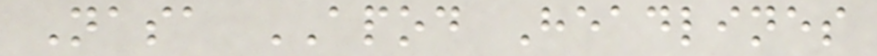Nasa APOD Headlines
